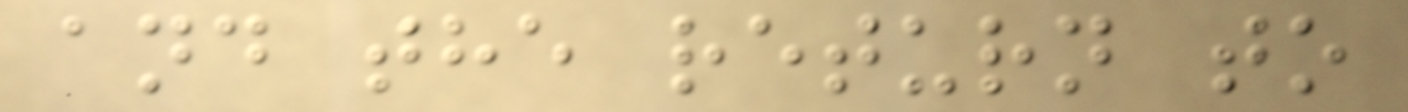and the return to
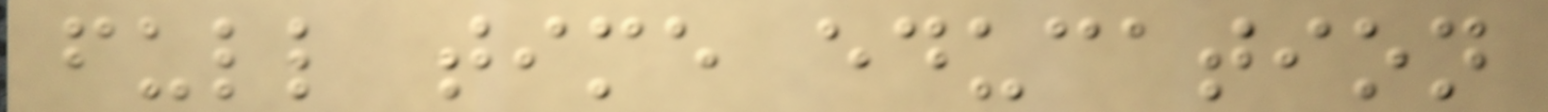full time education
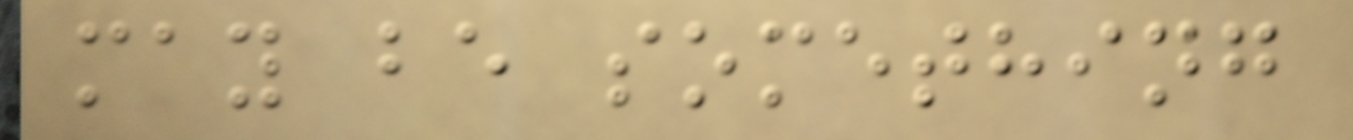may be something
